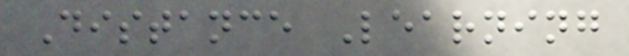Distance Learning
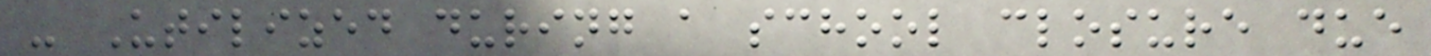- Utilized during a school closure due
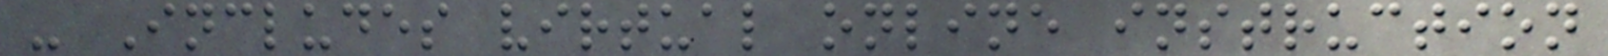- Includes virtual online instruction
